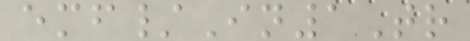emf/In1Tr
